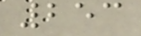253
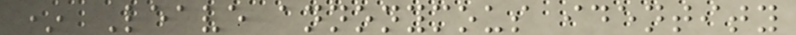* Leave annonymous identity
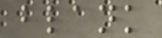blank
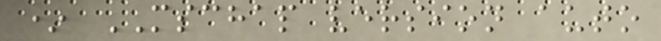* MSCHAP version auto
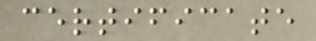certificate
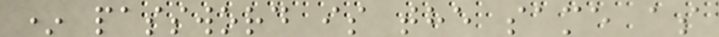* password is the same as
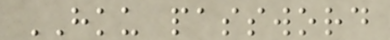HKU password
